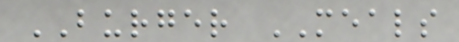BURGER MEALS
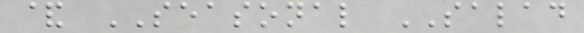& SEASONAL SALAD
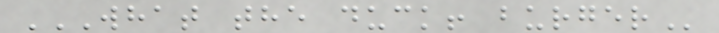WHAT THE DUCK! BURGER
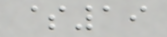$19
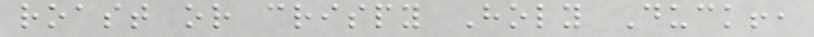roast or crispy Holy Duck!,
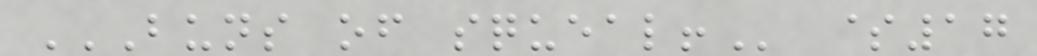BUNS OF SQUEAL! $17
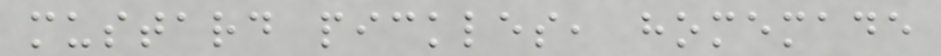mustard pickles, homemade
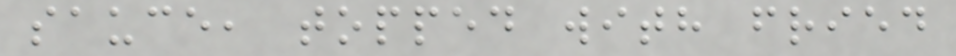sauce, topped with fried
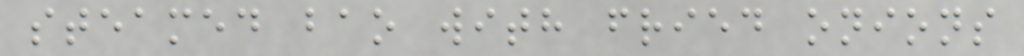steamed bao with fried onions
